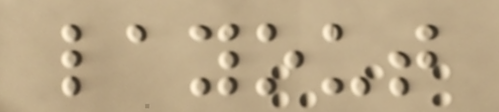layout
